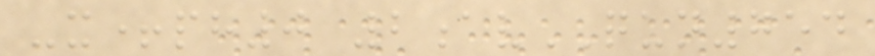-x+ph0 2avQUN754
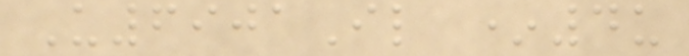U6901Il *4u
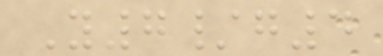Y7/g4
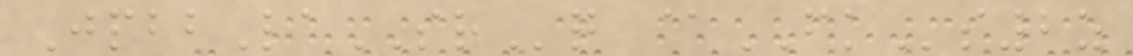JpbbLaSRq @FKs2z
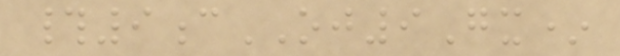#9cOJ9Gx*
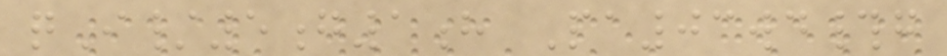qI/5g1h Pa03wd#g
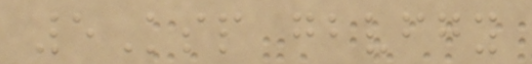5Ksp gbvfgy
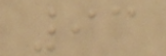93
